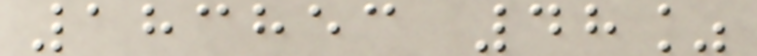183853 48%
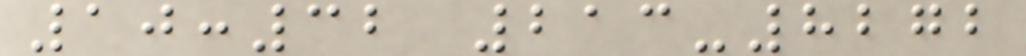10:32 213-8272
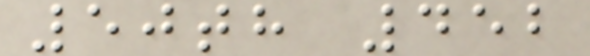50th 452
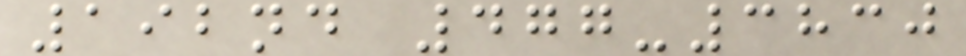192nd 477-3830
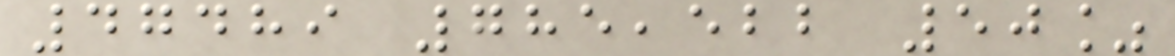47489 785,522 50%
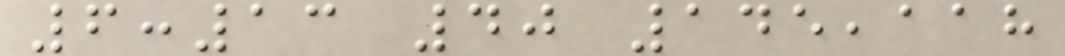6:13 40 145,118
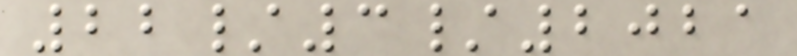22/3/2021
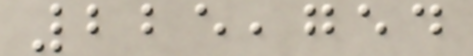225,754
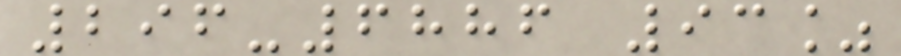296-6886 93%
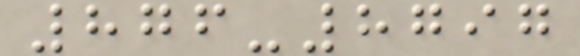876-8797
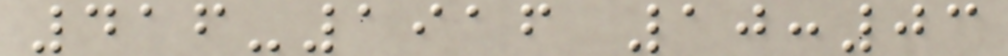416-1916 10:03
